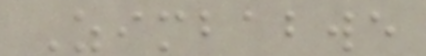Zimbabwe
